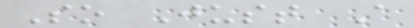So Just A
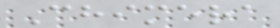Chimera
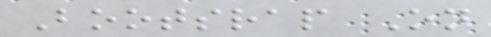Bootsrap On
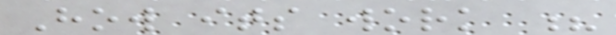How its work ?
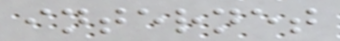internet
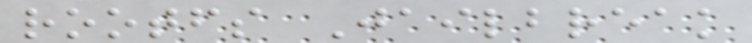rootfs Jailbreak
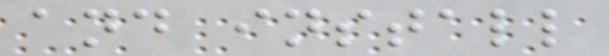and install
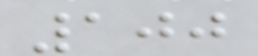100
